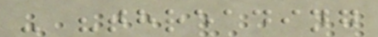- "threading
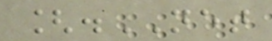[.NET
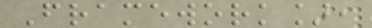Framework],
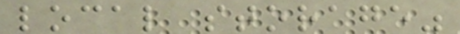local storage"
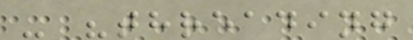- "threading
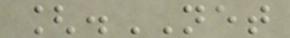[.NET
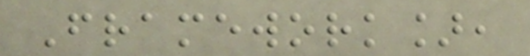Framework],
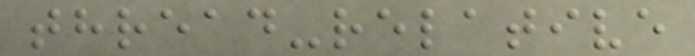thread-relative
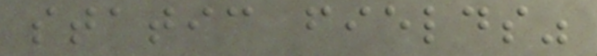static fields"
